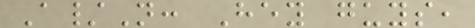A/N: Hey guys,
